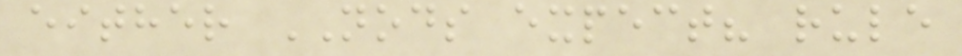either NODS expect? rule
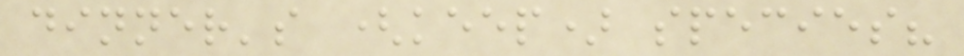dinner's (keep) species?
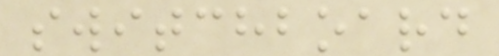switchboard
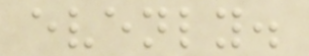evenly.
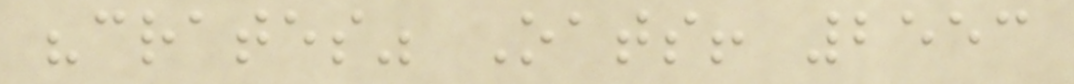"crates" Oats! 2553
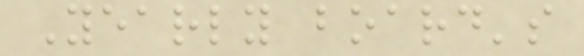Yearly board's
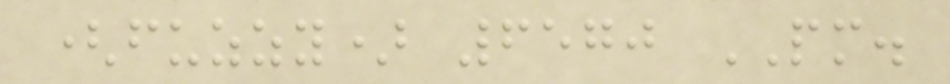(fuzzy) 6570 PM.
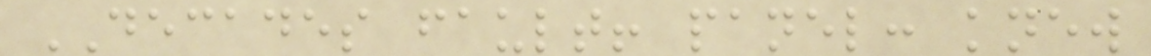DECADES fault! panel: knew
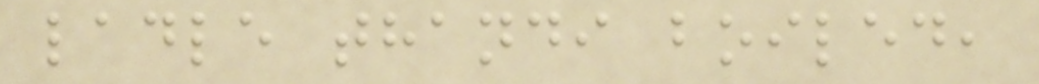ladle thandi boiled,
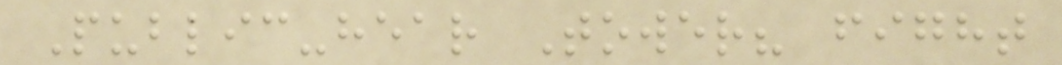Public-hear Tower? fight
